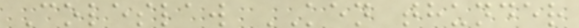Coleslaw KEN thunder
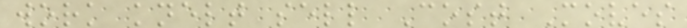work knelt sell Cost Moves
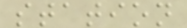station
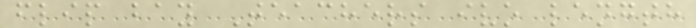flip bay Teachers ivo length
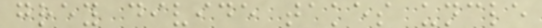grey divide takes uncle
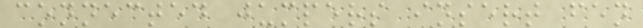connected jumpers insert fen
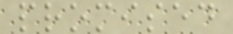promised
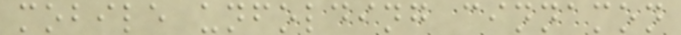mobile unfolding cinnamon
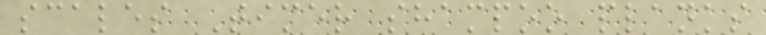scales Timer shampoo planks
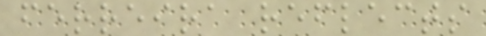ferreira reflects
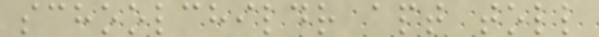schoolchildr apt toll
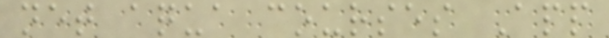net aqua courses App
